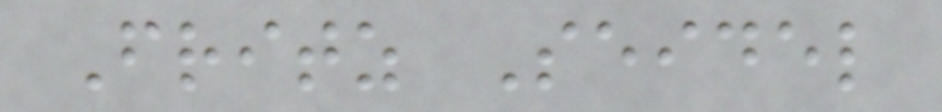Fritz Seidel
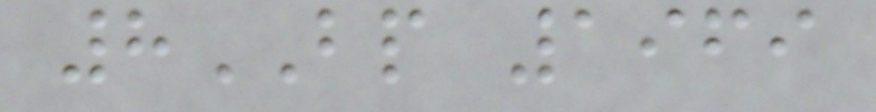8BP 1969
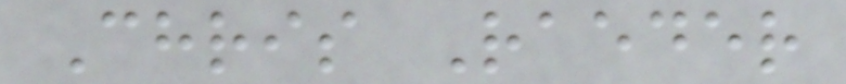Chris Raeder
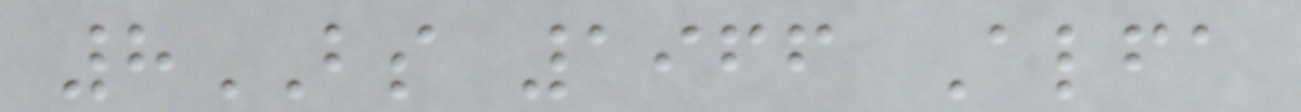8BS 1966 Alfa
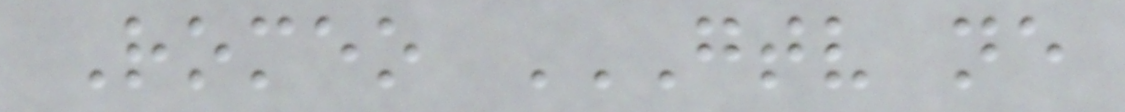Romeo GTV NE
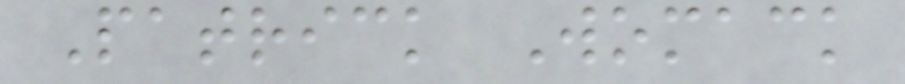Patrick Womack
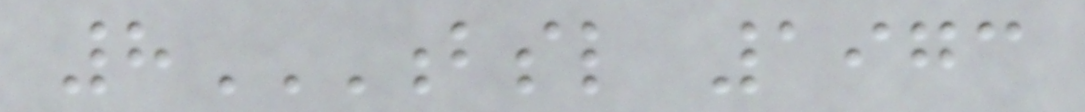8BSL 1973
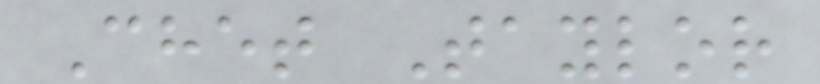Chet Taylor
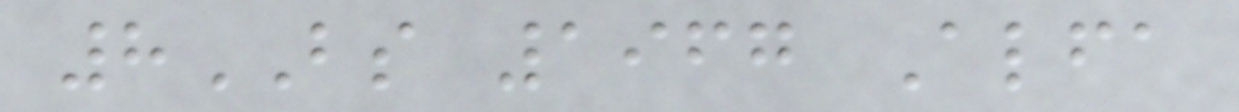8BS 1967 Alfa
